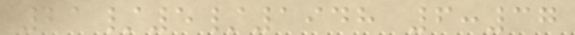21/5/1948 6:37
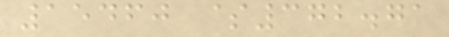15460 $372.71
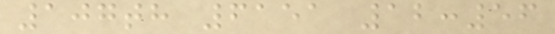107th 6151 12:56
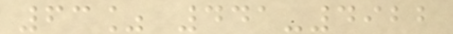63% 441-4922
